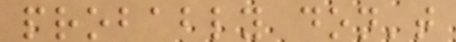probably don't
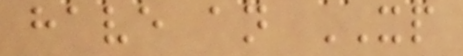have an XP
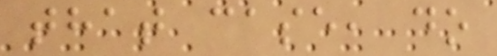that case, do
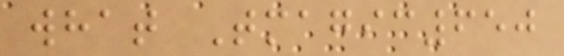what Tmagic650
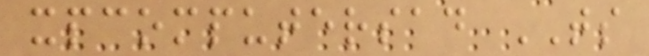xpcomputersad TS
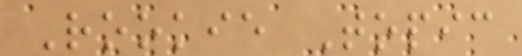Rookie Topic
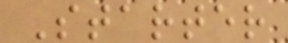Starter
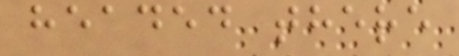headed there
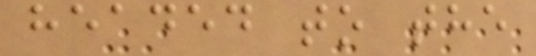headed to the
